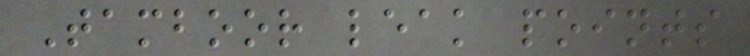Tamboor leak points
